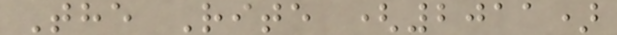The Rite (2011)
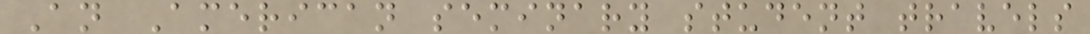An American seminary student travels
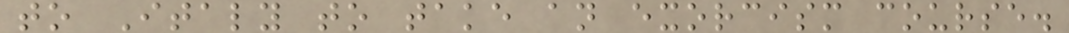to Italy to take an exorcism course.
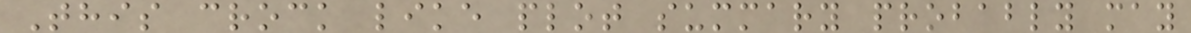This crock like plot summary probably may
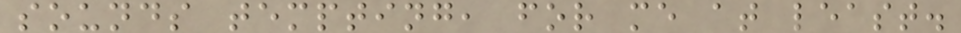sounds tempting, for me at least.
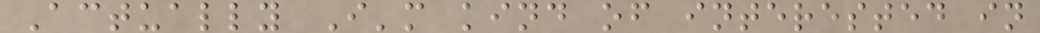Actually I'm kind of interested in
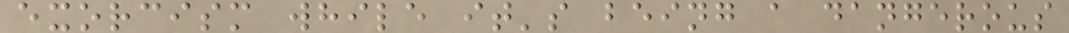exorcism while it's being a dangerous
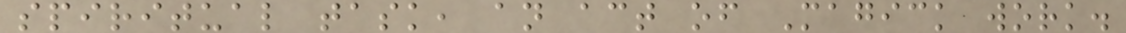spiritual task, an act of Magick work.
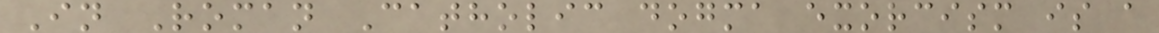In Roman Catholic dogma exorcism is a
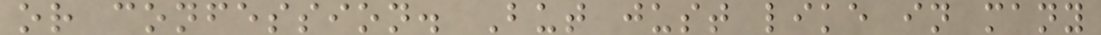or confession. But just like in many
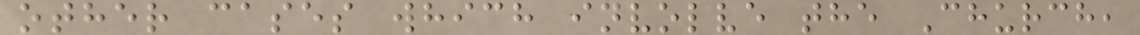other cases which involve the Church,
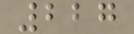227
